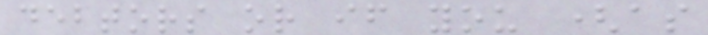debtors or if you (as
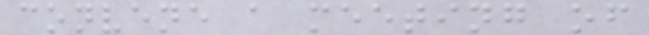convene a meeting of
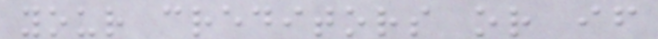your creditors or if
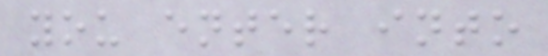you enter into
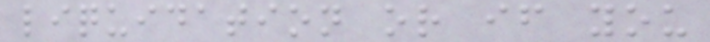liquidation or if you
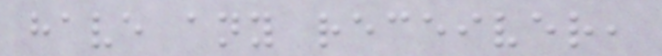have any receiver,
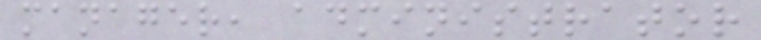manager, administrator
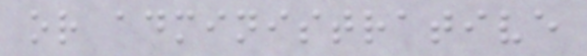or administrative
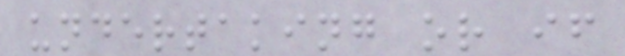undertaking or if
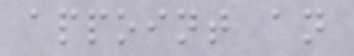appoint an
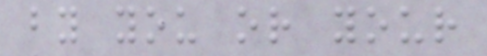by you or your
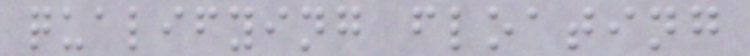qualifying floating
